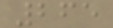265
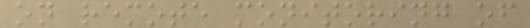on remote monitoring of
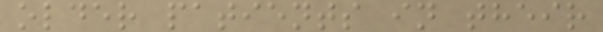older patients in their
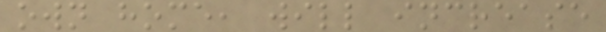own home, will increase
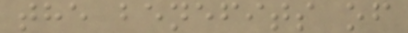the benefits of
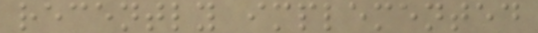recently implemented
